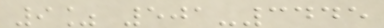9% 501-3445
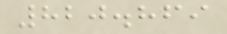820.869
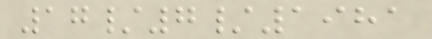17/7/1981
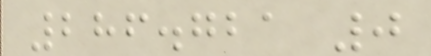286.721 0
